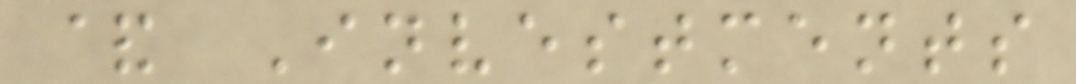& Investments
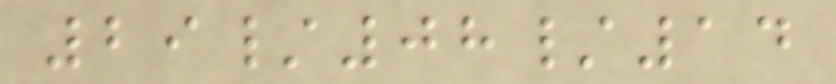29/08/14
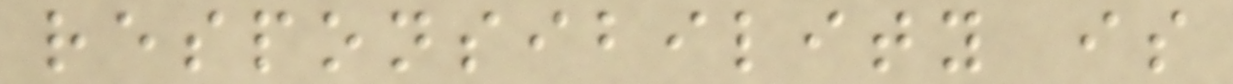responsibility is
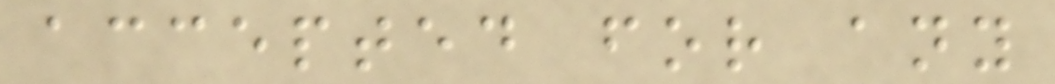accepted for any
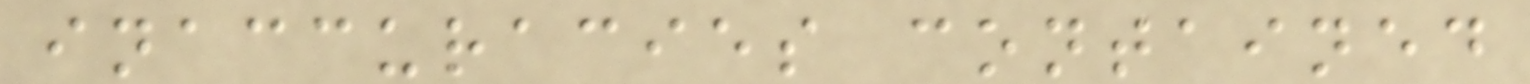inaccuracies contained
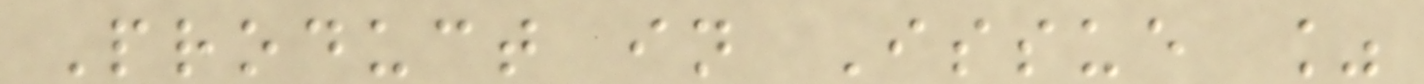Product in Issue %
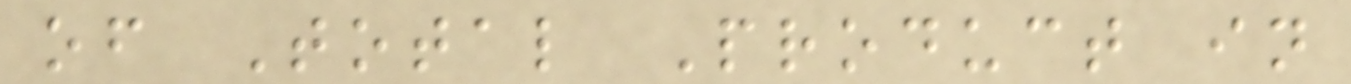of Total Product in
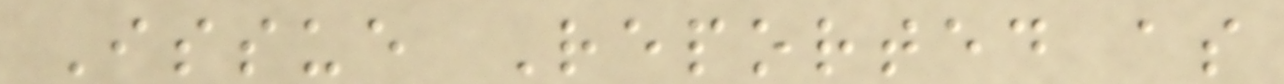Issue Reported as
